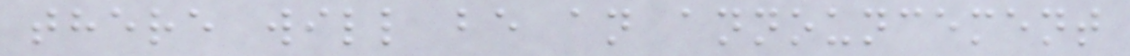there will be an announcement
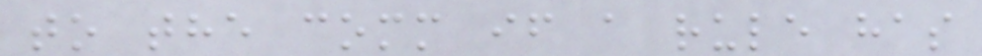to the comm if a rule has
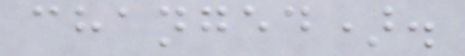changed).
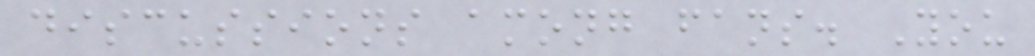discussions among fans. You
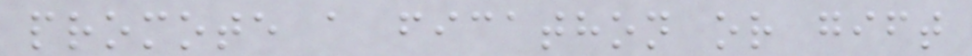promote a ficathon or gift
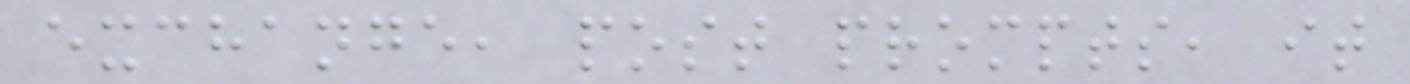exchange, post prompts, it
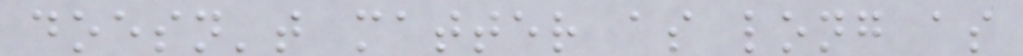doesn't matter as long as
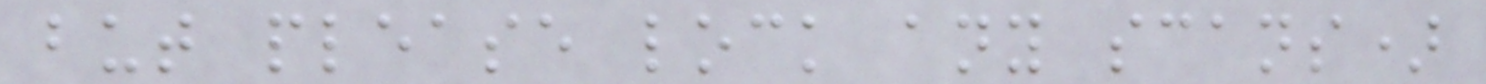but please lock any scans)
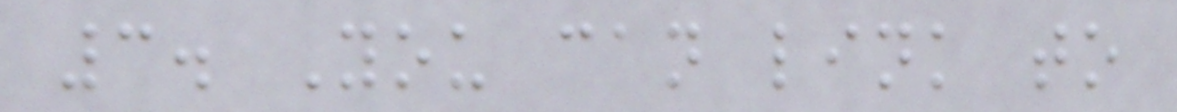3. You can link to
